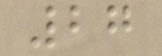27
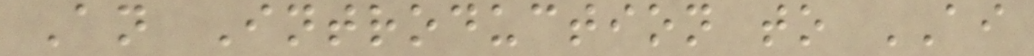An Introduction to AI
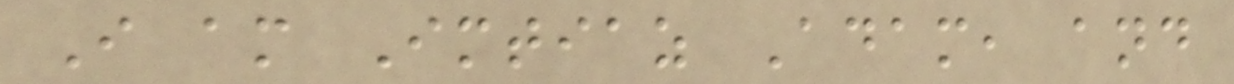I am Imtiaz Adam, and
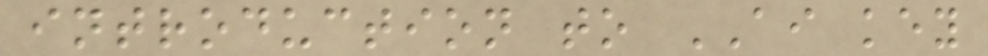introduction to AI key
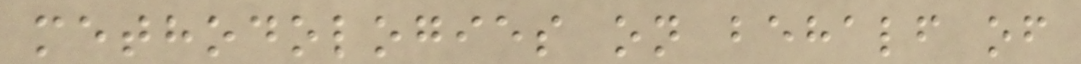methodologies on behalf of
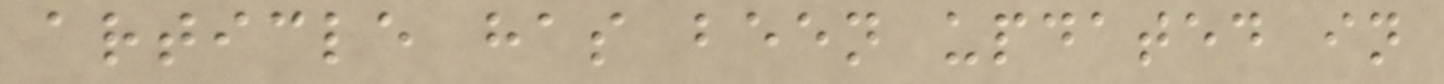article has been updated in
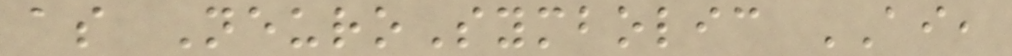as NeuroSymbolic AI,
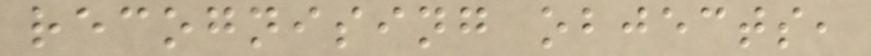recognising objects,
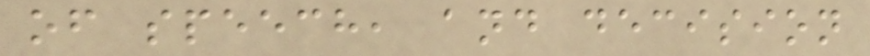of speech, and decision
